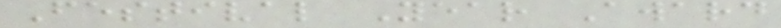Festival Year Award
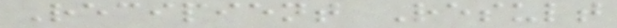Recipient Result
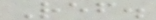Ref.
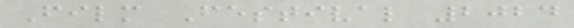Film Festival 2024
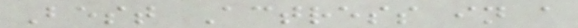Best Actress in a
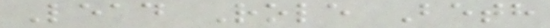Lead Role Beth
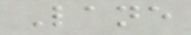Lane
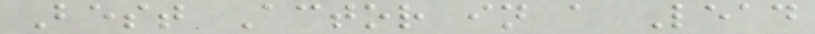Best Actor in a Lead
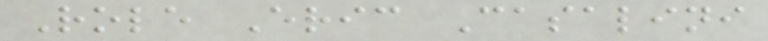Role Eric Casalini
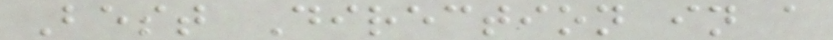Best Direction in a
